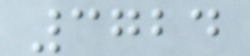3724
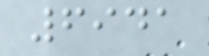6941
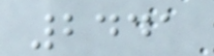2441
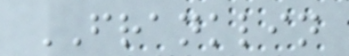FRANKLIN
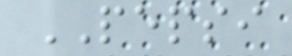PEPSI
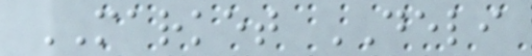MARKET DELI
